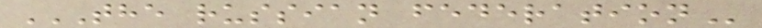THE RUSSIAN FEDERATION
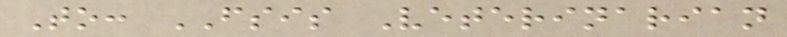To: FSIS Veterinarian
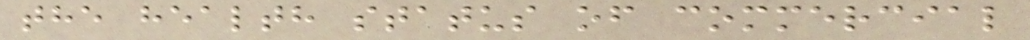the health status of commercial
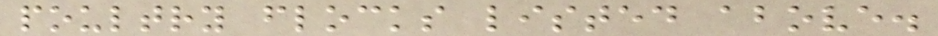poultry flocks listed above.
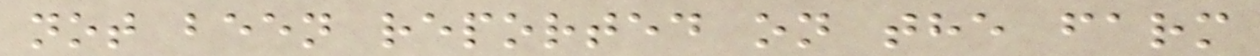not been reported on the farm
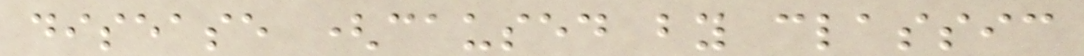disease (caused by classic
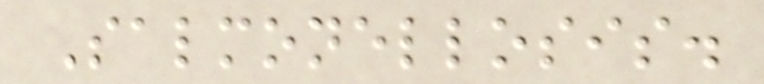Salmonellosis.
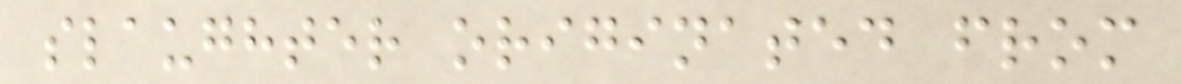slaughter originated from
